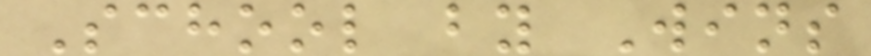School by Wins
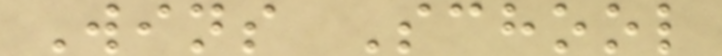Wins School
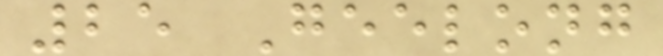25 Geelong
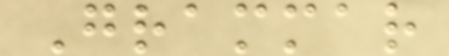Grammar
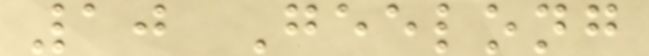10 Geelong
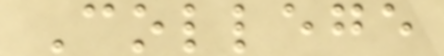College
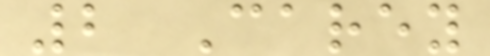2 Carey
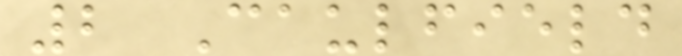2 Caulfield
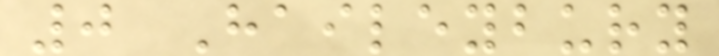0 Haileybury
